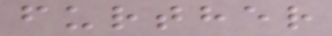further
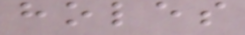holes
